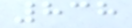838
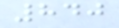840
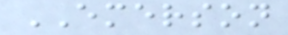EMERSON
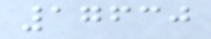17630
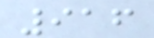916
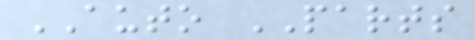AUTO PARTS
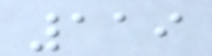119
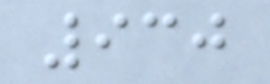930
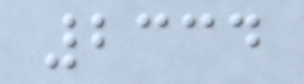2334
